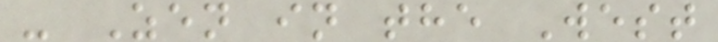- Zen in the West
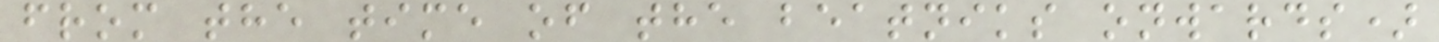from the time of the beatniks onwards)
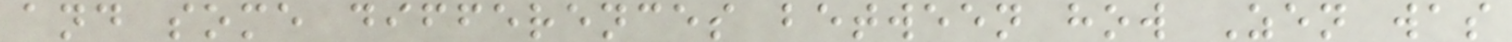and some differences between how Zen was
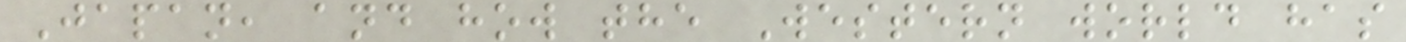Japan, and how the Western world has
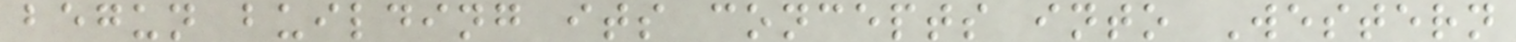begun building its concepts into Western
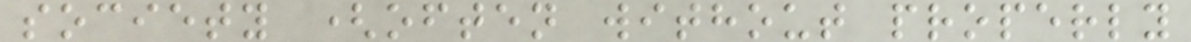society (often without properly
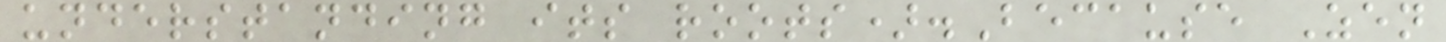understanding its roots).Because Zen
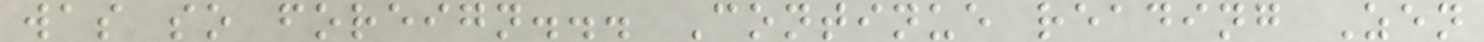was so foreign... Continue reading Zen
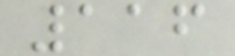116
